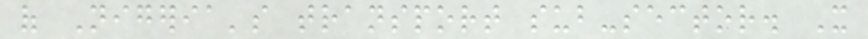of Nigeria's transport sub-sector. It
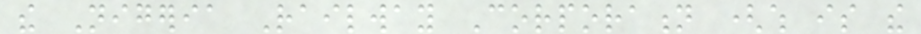the Nigeria Railway Corporation (which is the
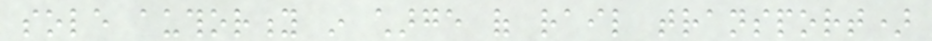sole authority in charge of rail transport)
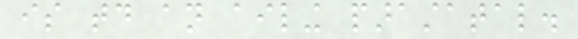is today an ailing parastatal.
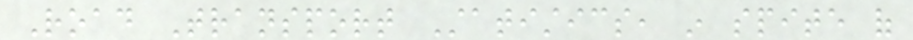Road Transport Statistics, in spite of
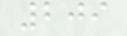209
